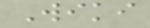Wiki
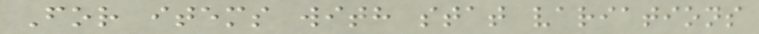For items with stat variations
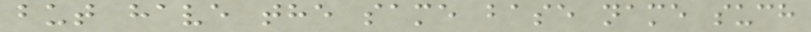but have the same base name such
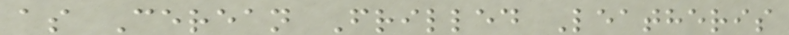as Cerean Frilled Leatheris
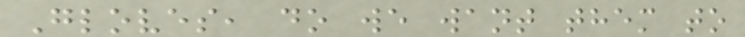Gloves, do we want them to
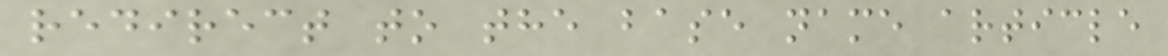redirect to the base name article
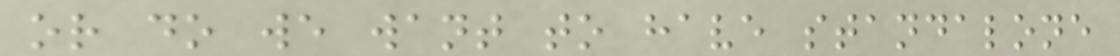or do we want to have standalone
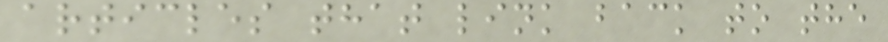articles that link back to the
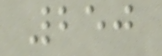250
